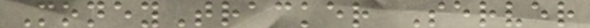MoneyTracker Server
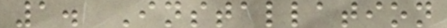1. Installation
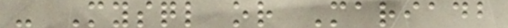- Mysql or Mariadb
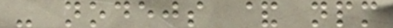- nodejs & npm
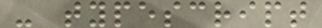- typescript
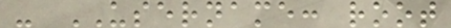- USERNAME: root
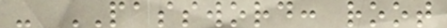- PASSWORD: root
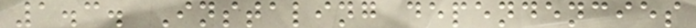1.3. Instaling dependencies
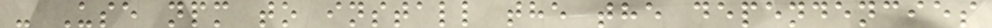- Use npm to install the the dependencies
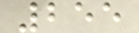255
